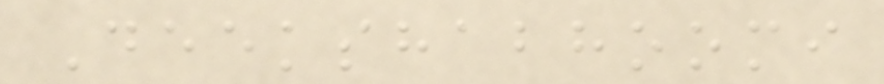Deekshabhoomi
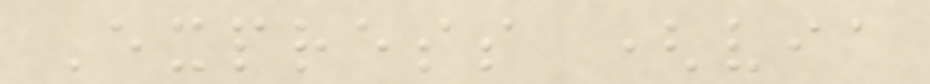Express (via
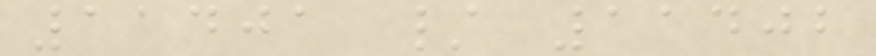11401 / 11402
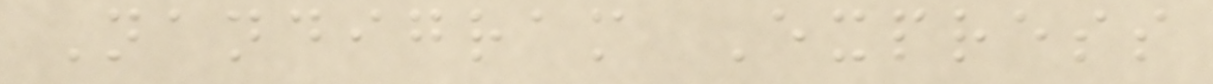Nandigram Express
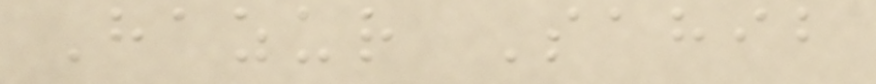Hazur Sahib
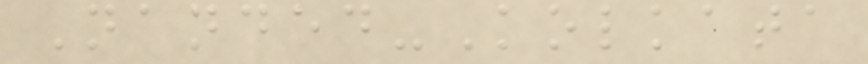Nanded-Kolkata
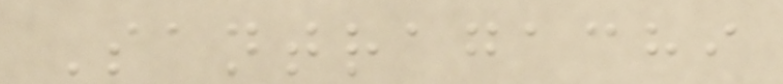Santragachi
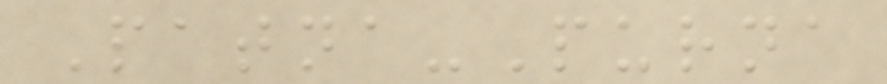Patna-Purna
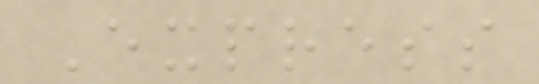Express
